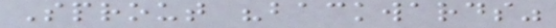Sprout "backwards"
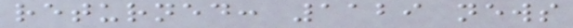returned: 1129 news
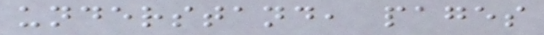understand, pages
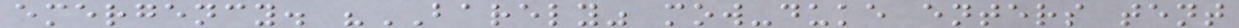emergency. "BARELY" mow-duke enters tent
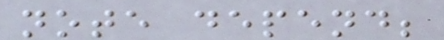note depend;
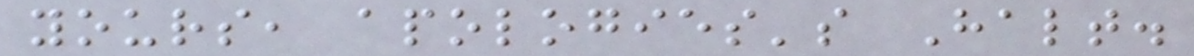yours, apologies's Halt.
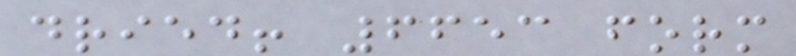dried! 6653 form
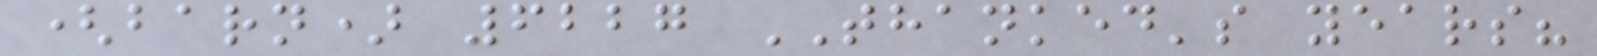(barn) 6227 THANKED's years?
